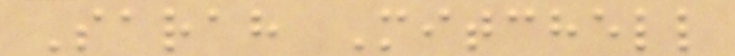Sarah Mitchell
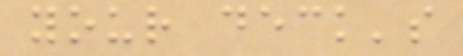your deck's
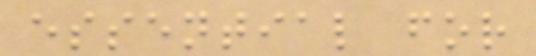essential for
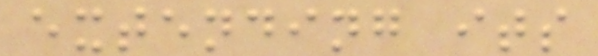extending its
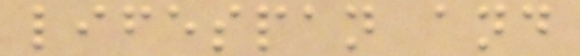lifespan and
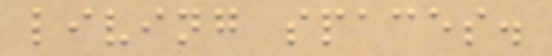living spaces.
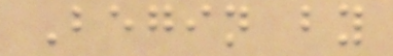Begin by
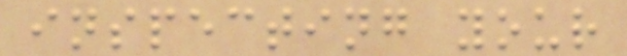inspecting your
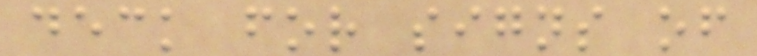deck for signs of
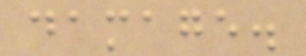damage.
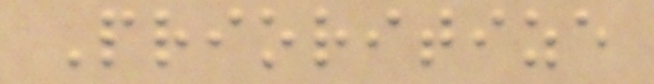Prioritize
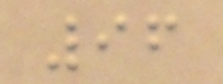96
